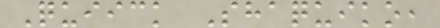Quiick Shaquiko,
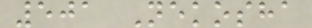501 Nekosha
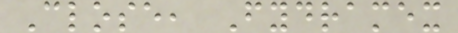Close, Fydramex
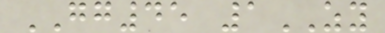GG45 1ZY
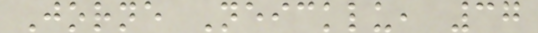Jorne Neicklu, 37
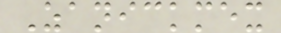Zanickmex
